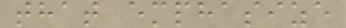that emphasize
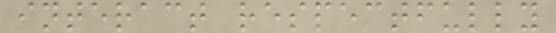interact respectfully
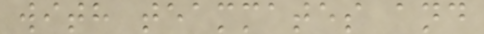with teammates and
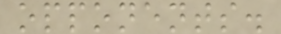opponents.
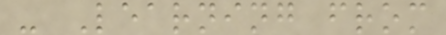- Learning from
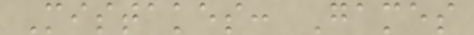Mistakes: Games
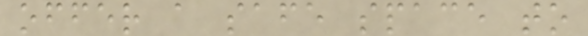offer a safe space to
